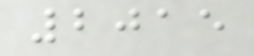2015
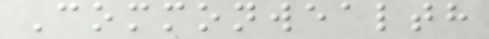Commonwealth
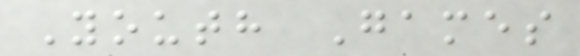Youth Games
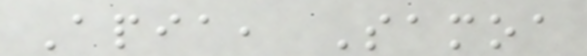Apia, Samoa
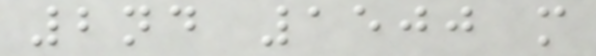2nd 1500 m
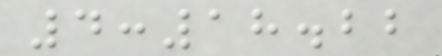4:18.22
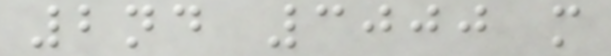2nd 3000 m
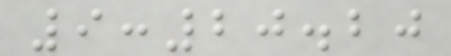9:20.20
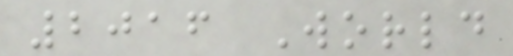2016 World
